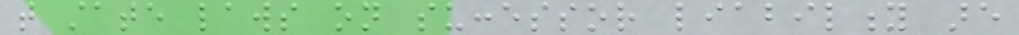that state laws on successor liability are
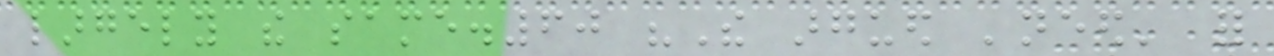largely the same.60 "The argued 'need' for
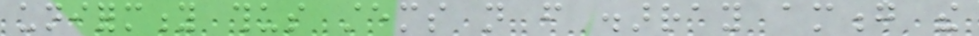uniformity thus stems not from disarray among the
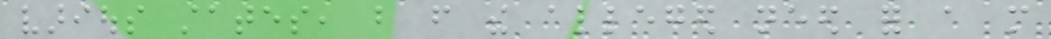various states, but from the alleged need for a more
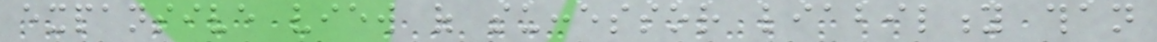expansive view of successor liability than
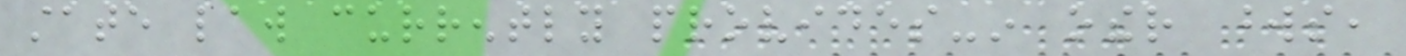state law currently provides-in other words,
